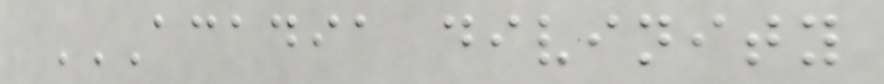ACADIA DIVINITY
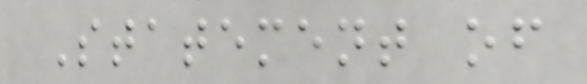Statement of
